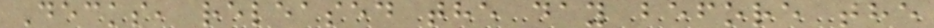Decks, released the day before the
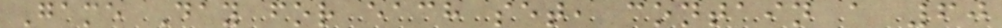Game Day for each set, contain a 60
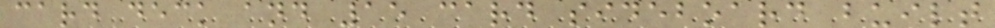card deck and 15 card sideboard built
